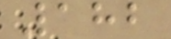182
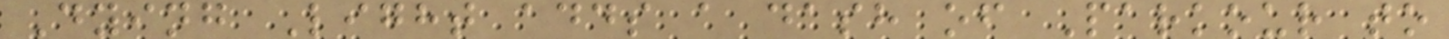Dying Light adds a dash of Parkour to
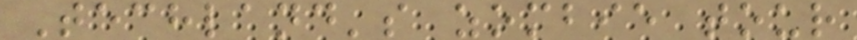Techland's zombie tour
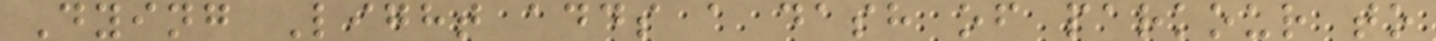Dying Light adds a dash of parkour to
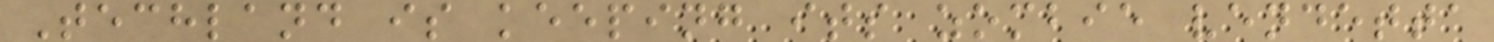Techland is keeping its zombie vendetta
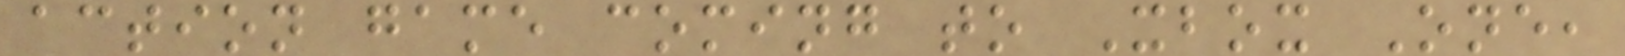action game coming to Xbox One,
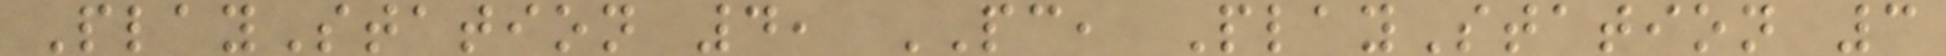PlayStation 4, PC, PlayStation 3
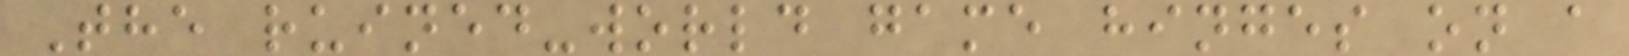The ruined-world game hinges on a
